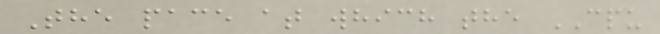The pace at which the CPU
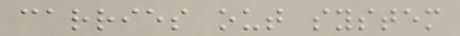carries out system
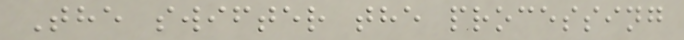The swifter the processing
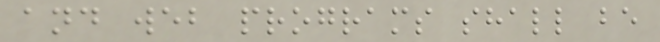and web programs shall be
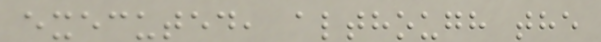executed, although the
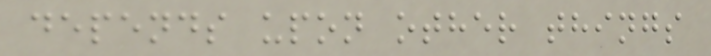depends upon other things
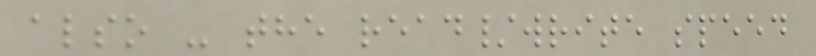also - the read/write speed
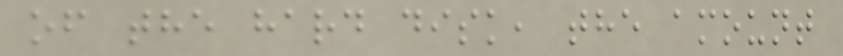of the hard disk, the amount
